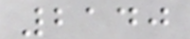2140
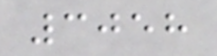3058
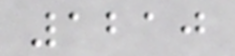1210
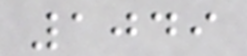1049
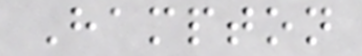Hampton
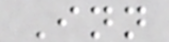Inn
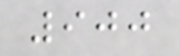900
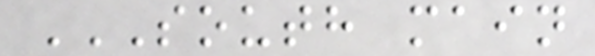SOUTH MAIN
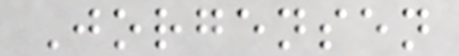Jorgensen
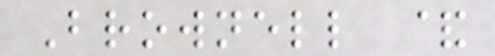Brownell &
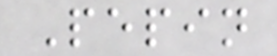Pepin
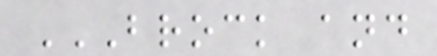BROCK AND
